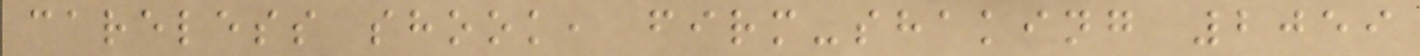careless shook, firm-shaking 2059
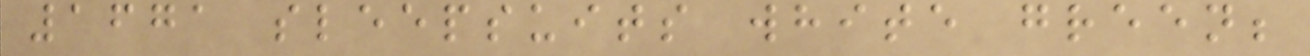1671 sleepsuits white green;
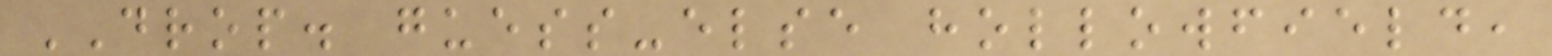DROP. guess-else hollowfield,
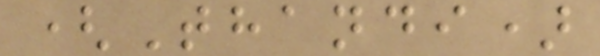(Thandi)
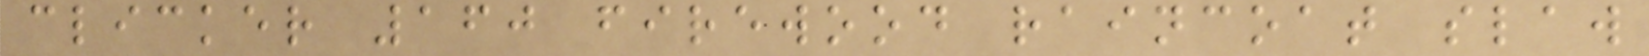clicker 160 firewood raincoat slaw
